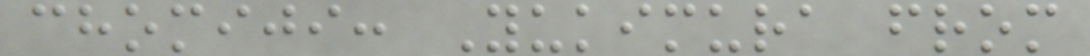chomiji: Yukimura from
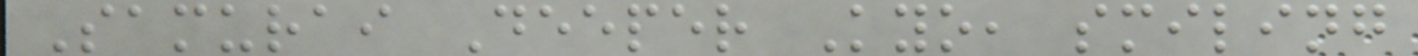Samurai Deeper Kyo, smiling
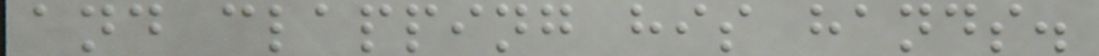and clapping his hands.
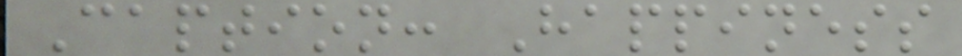Caption: Happiness
